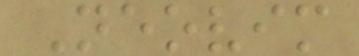Neovim
